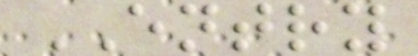ENTRY
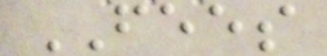FEES
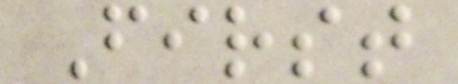First
